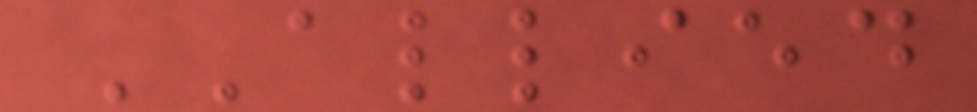ALLIED
